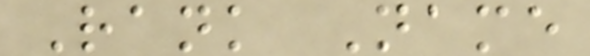Rank Name
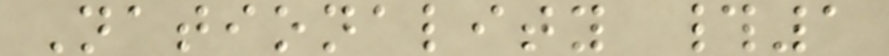Nationality #1
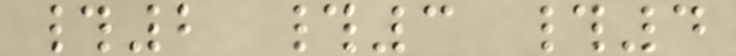#2 #3 #4
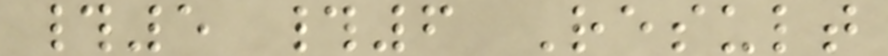#5 #6 Result
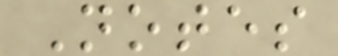Notes
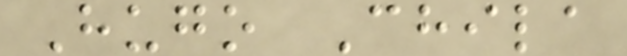Hugo Chila
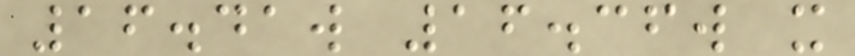16.41w 16.36w x
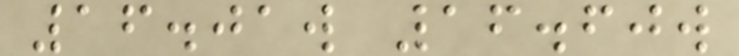16.01w 16.60w
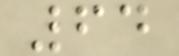64
